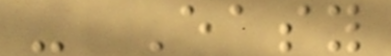- Easy
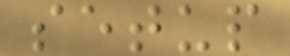setup
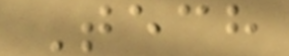Tech
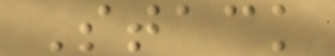Stack
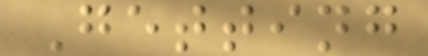Getting
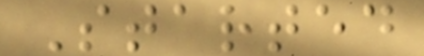Started
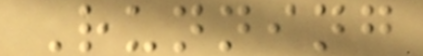Running
